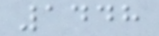1448
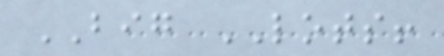BIG LOTS!
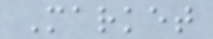Market
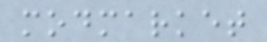modmarket
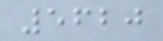5620
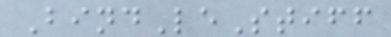BindLeStiff
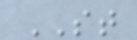ST
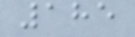185
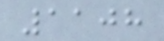1108
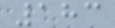183
